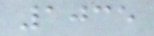1035
